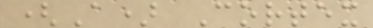(A) Cortex
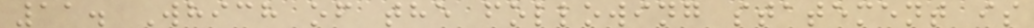11. Which of the following statement is
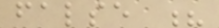false ?
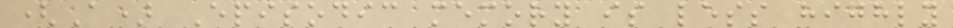(A) Episodic memory is less highly
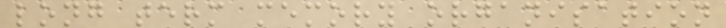long term memory organisation
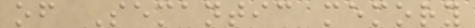of Semantic memory
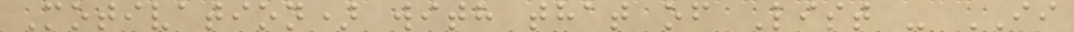Motivation) with that of List - II
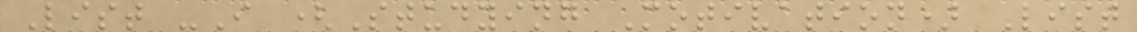List -I (Studying Motivation) List
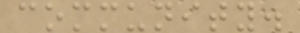community.
